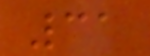31
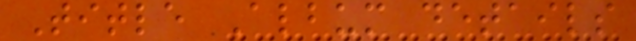Title Album details
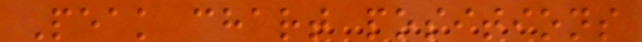Peak chart positions
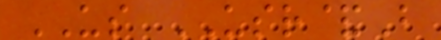US USR&B
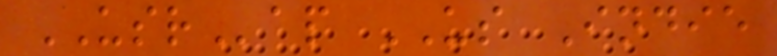USRap US Indie
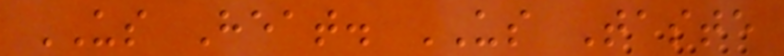US Heat. US Taste
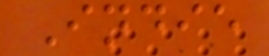Indie
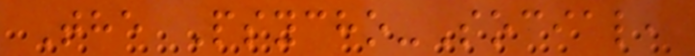The Psycho-Social,
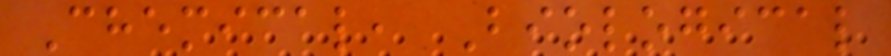Chemical, Biological
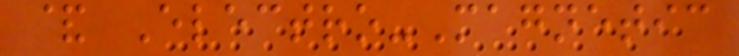& Electro-Magnetic
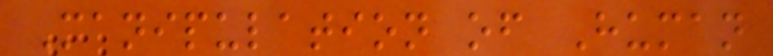Manipulation of Human
